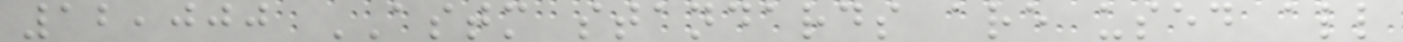12,000 ASTM standards are used all
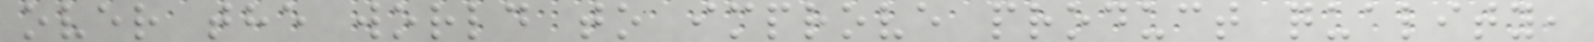over the world to improve product quality,
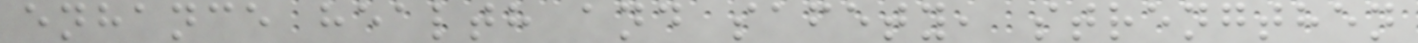enhance health and safety, strengthen
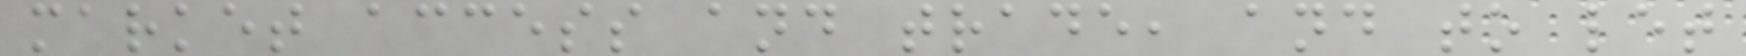market access and trade, and to let
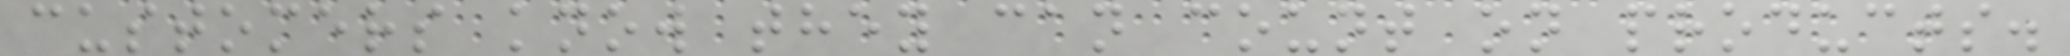customers know they can count on products.
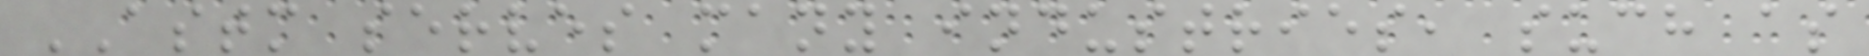ASTM serves many industries, such as
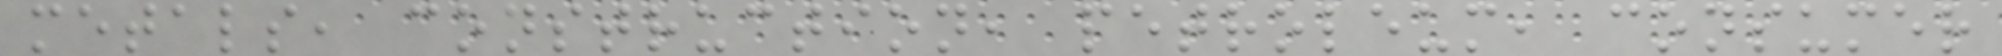metals, construction, petroleum, consumer
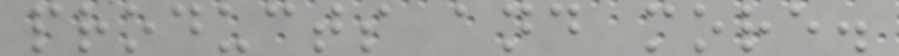products and more.
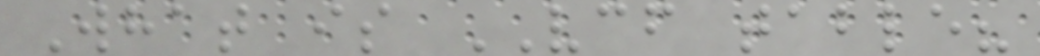What is VCF table?
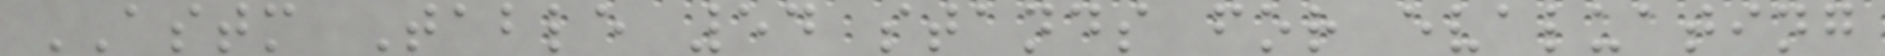ASTM Table 54 stands for evaluating
